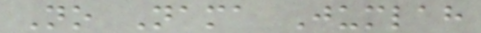No Nama Jumlah
